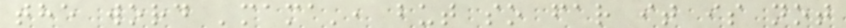the word 'mama', but so far it is not
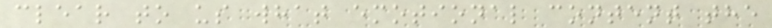clear to us what emotional content the
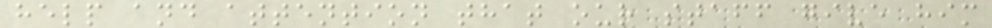help and attention that our staff give him
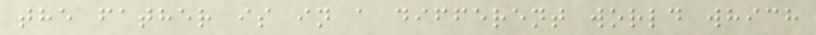the father is in a different world which
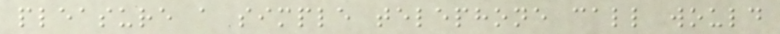pleasure a simple telephone call would
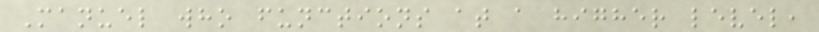Manuel who functions at a higher level,
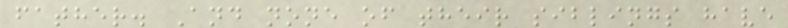father. And none of their siblings have
